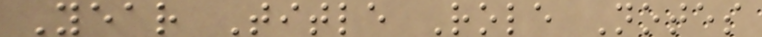Year Title Role Notes
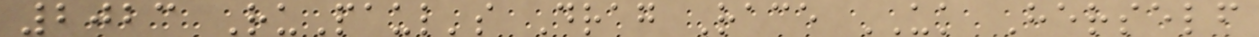2023 RuPaul's Drag Race UK Herself
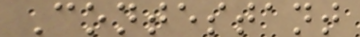Contestant
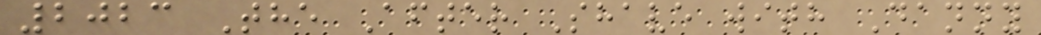2023 The After Shave with Danny
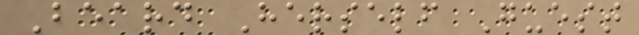Beard Herself Guest
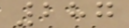287
